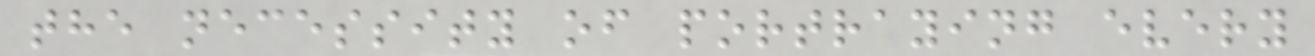the necessity of portraying every
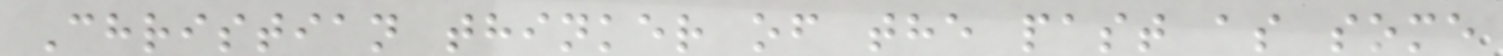Christian thinker of the past as some
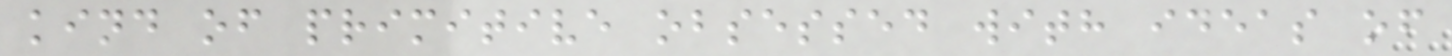kind of primitive obsessed with ideas of
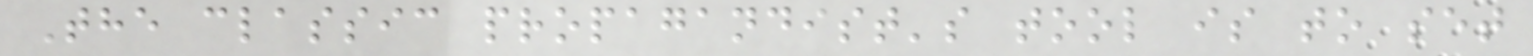The classic propagandist's tool is to set
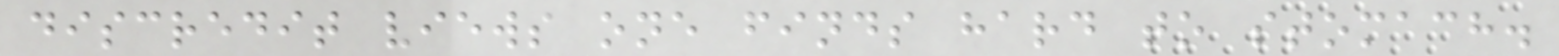discredit views one finds hard to stomach.
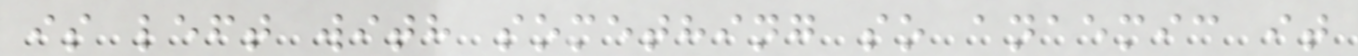is left with something so anaemic it
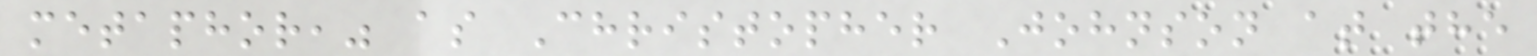metaphor," as Christopher Johnson at the
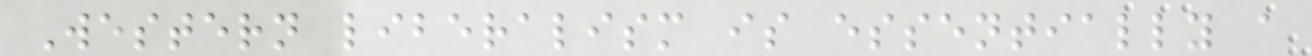Western liberalism is essentially a
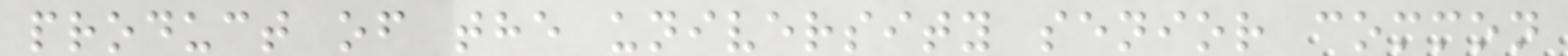product of the university senior common
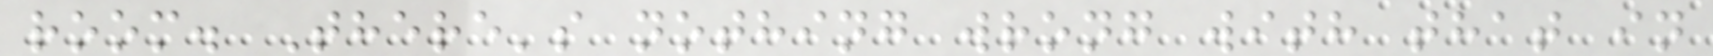room. There's nothing wrong with that in
